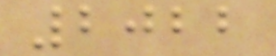2022
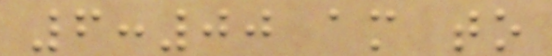6:00 am to
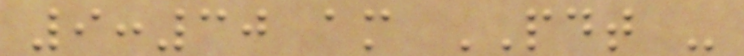9:30 am PDT -
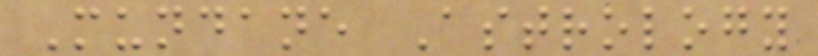Mundane Astrology
